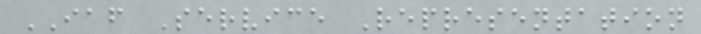IAF Service Representation
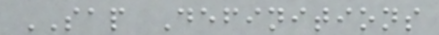SAP Definitions
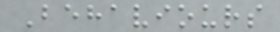Behaviours
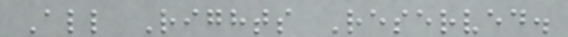All Rights Reserved.
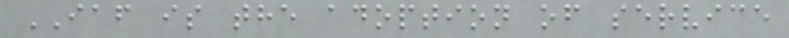IAF is the adoption of service
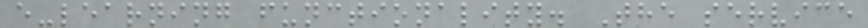e-learning functionality. The service
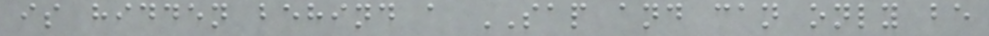is hidden behind a SAP and can only be
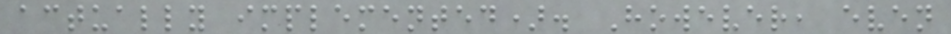actually implemented). However, even
